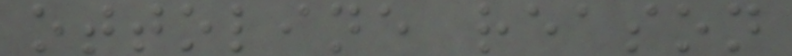ottoline reason
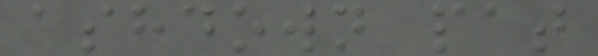ashdown pat
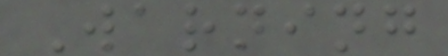Warning
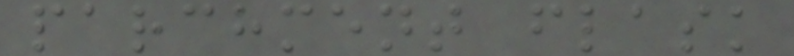parchment flask
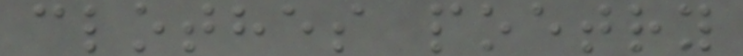clothes poetry
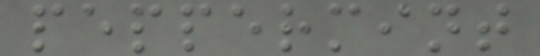peppermint
